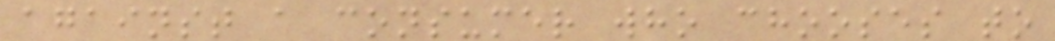against a consumer who chooses to
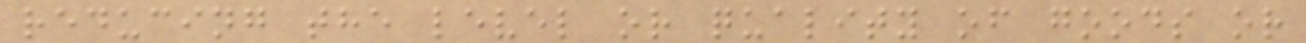reducing the level or quality of goods or
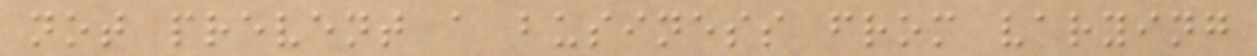not prevent a business from varying
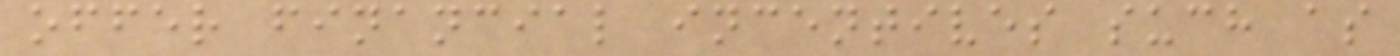offer financial incentives such as
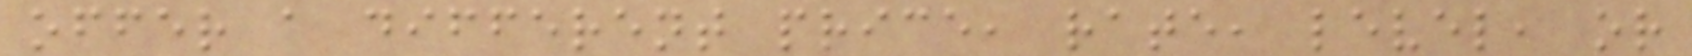offer a different price, rate, level, or
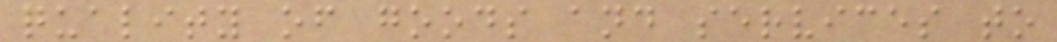quality of goods and services to
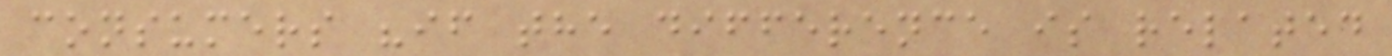consumers "if the difference is related
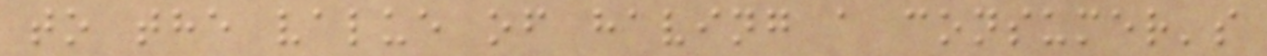to the value of having a consumer's
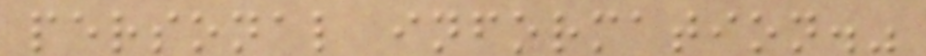personal information."
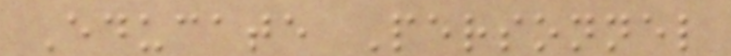Educate Personnel
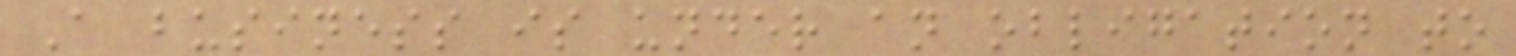A business is under an obligation to
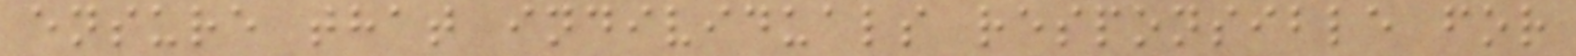ensure that individuals responsible for
